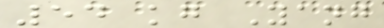54 kg Yang
